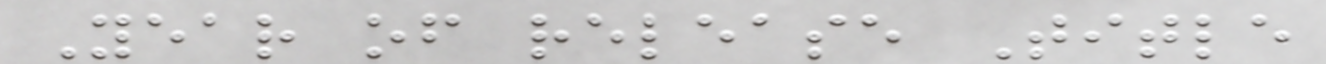Year of release Title
